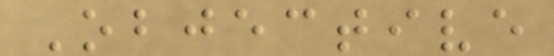Objective
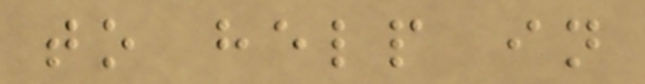to help in
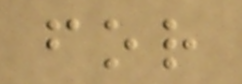for
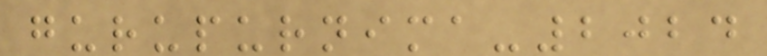gurupurnima-2024
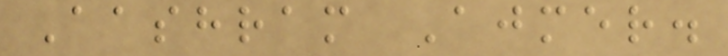Aashram Ajmer.
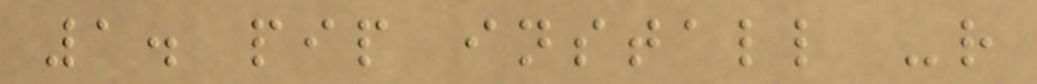1. pip install -r
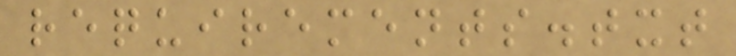requirements.txt
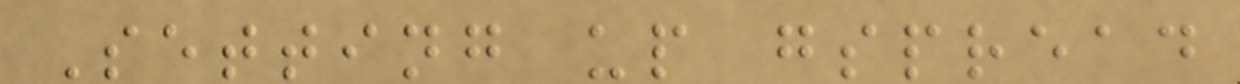Setting up gspread
